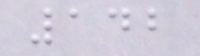142
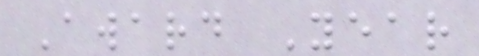Award Year
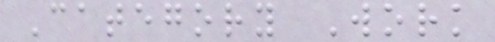Category Work
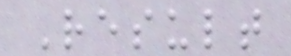Result
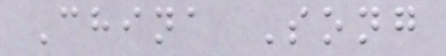China Song
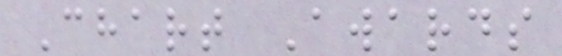Chart Awards
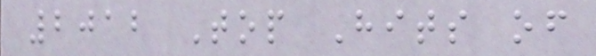2012 Top Hits of
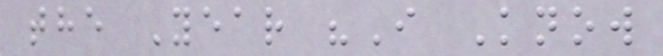the Year "I Know
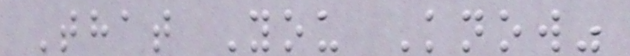That You Know"
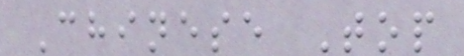Chinese Top
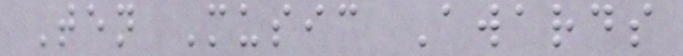Ten Music Awards
